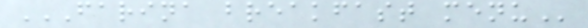FARINA BREAKFAST MENU
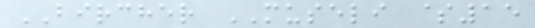BIRCHER MUSELI $15
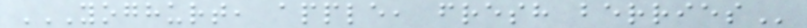YOGHURT, APPLE, FRESH BERRIES
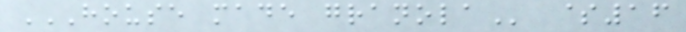HOUSE MADE GRANOLA $16
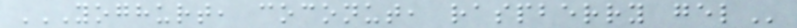YOGHURT, COCONUT, RASPBERRY GEL
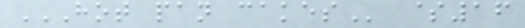HOT PAN CAKES $16
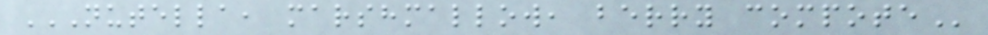NUTELLA, MARSHMALLOW, BERRY COMPOTE
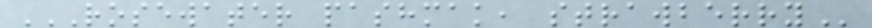ROSEWATER PASHMAK, STRAWBERRY
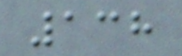138
